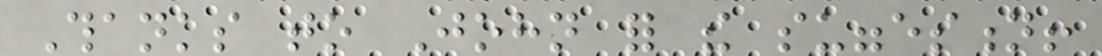Thanks to John for the suggestion!
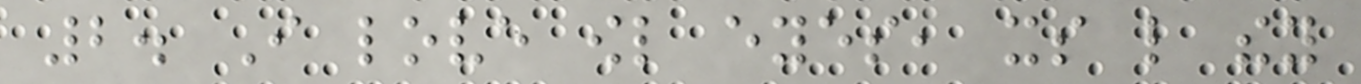2. I love owl eyes, its like they
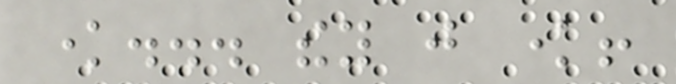know... they just know!
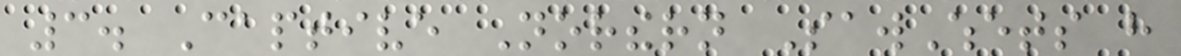3. Captive Northern SawWhets have
